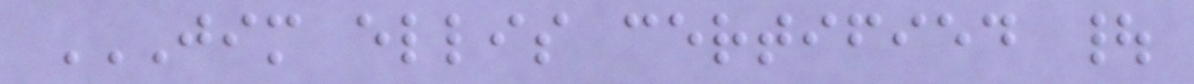JIM ELLIS CERTIFIED |
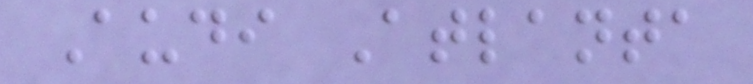Audi Atlanta
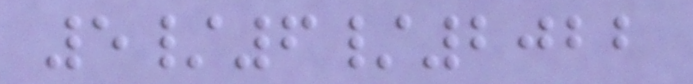5/6/2022
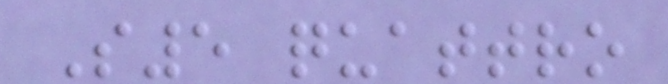S5 quattro
